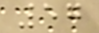57
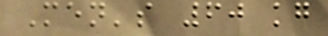Men's 60 kg
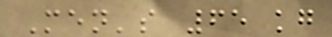Men's 65 kg
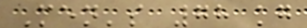Men's 78 kg
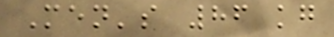Men's 86 kg
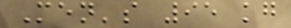Men's 95 kg
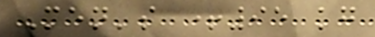Men's +95 kg
